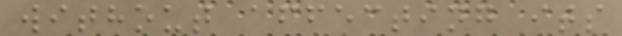without affecting its
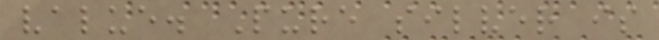value. Pure silver is
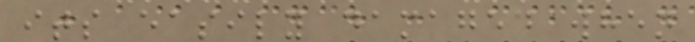its easily damaged when
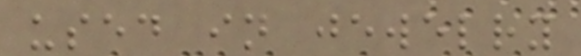used in jewelry
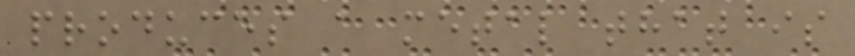produces a metal that is
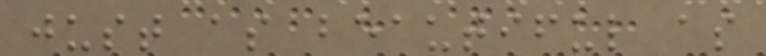just as beautiful as
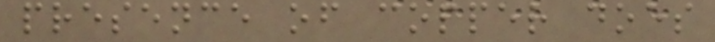presence of copper does
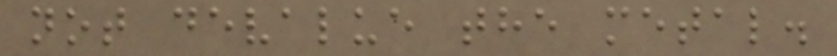not devalue the metal.
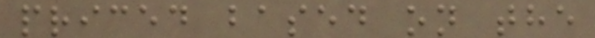priced based on the
